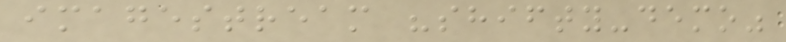imagestream "shifty-demo"
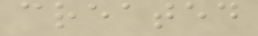created
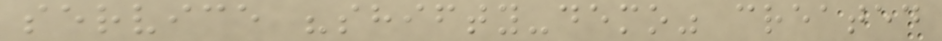service "shifty-demo" created
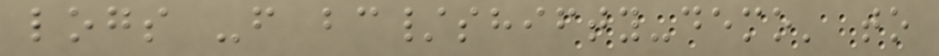logs -f bc/shifty-demo' to
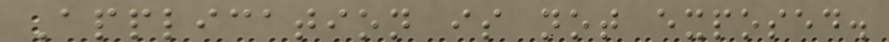Application is not exposed.
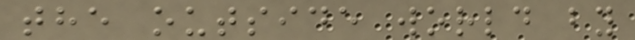the outside world by
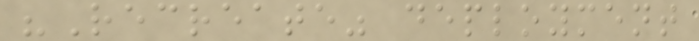"Recreate" deployment
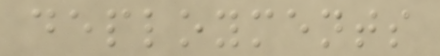deployments
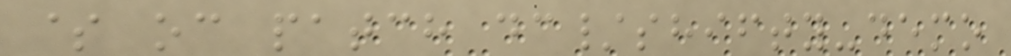$ oc patch dc/shifty-demo
